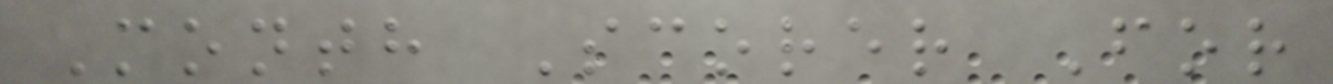Month Scorer For
